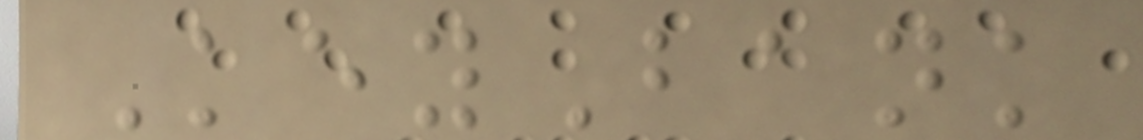KeyBank
